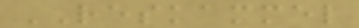RESKAMMEL
